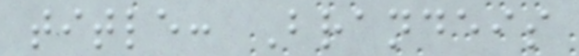title: Brandeis
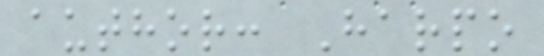author: Harpo
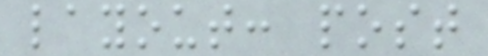layout: post
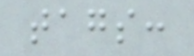tags:
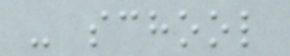- school
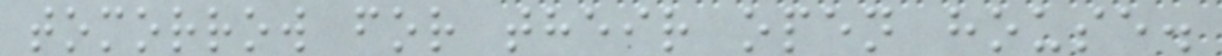tomorrow for their open house.
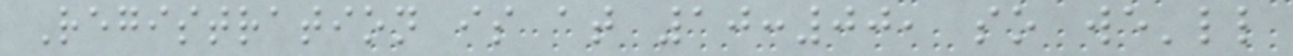Registration is at 10:00, so we'll
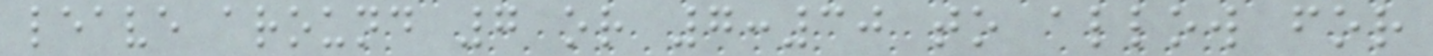leave around 7 or 7:30 to allow for
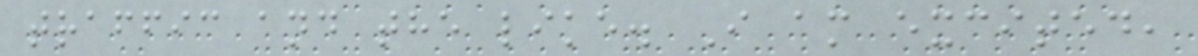traffic and the like. I am excited,
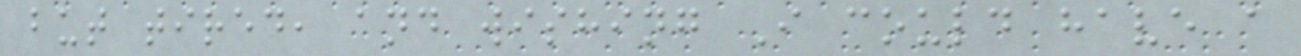but tired, and wishing I could have a
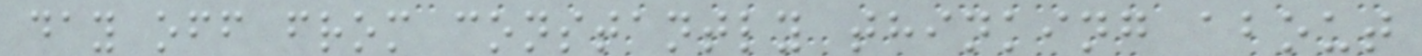day off from constantly thinking about
